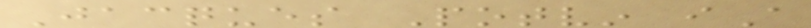Jacques Potvin iA
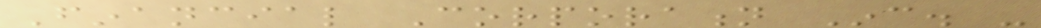Financial Corporation Inc. -
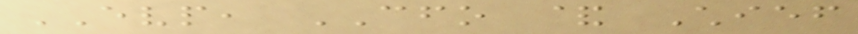EVP, CFO & Chief
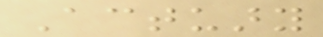Actuary
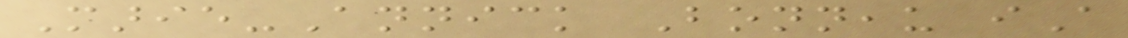Marie-Annick Bonneau iA
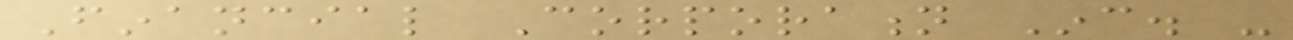Financial Corporation Inc. -
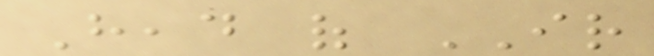Head of IR
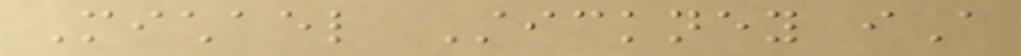Michael Stickney iA
